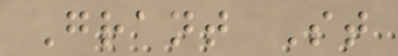Grant St
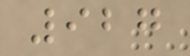927
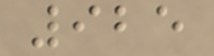925
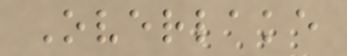Overlake
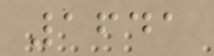1641
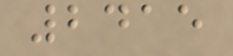2415
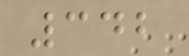342
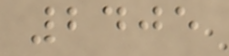2405
